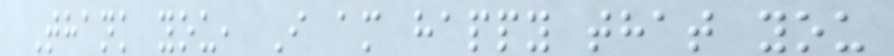Thank you, I am happy that you
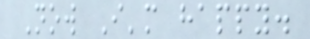Now I'm happy.
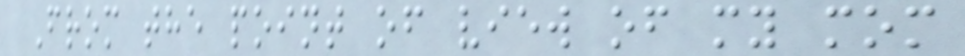From the point of view of my mom
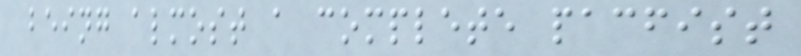being almost a complete pacfist
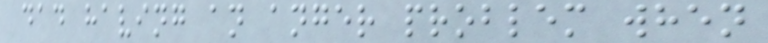dad having an anger problem when
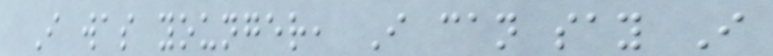I was younger, I can say I
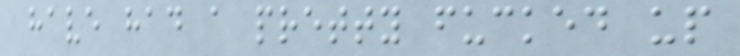have had a pretty fucked up
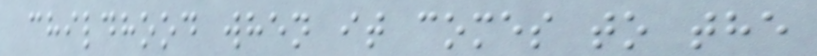childhood when it comes to the
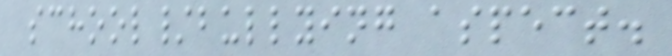school/bullying aspect.
